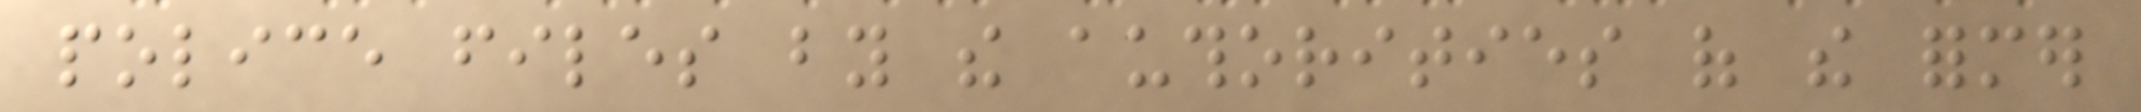police files by the authorities of the former
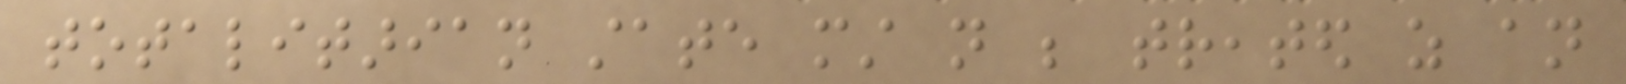totalitarian state must not be treated as an
